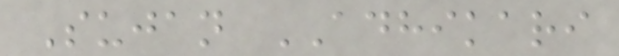Sujan ADHIKARI
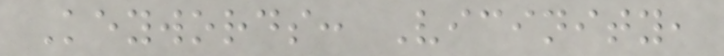Keywords: Vicinity,
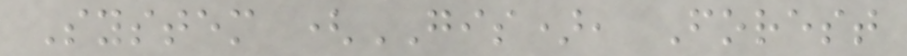System (GIS), Forest
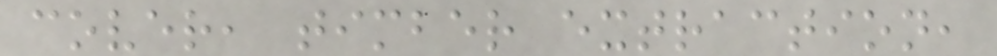cover, timber extraction,
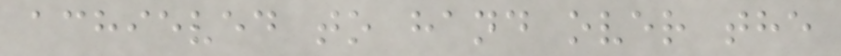achieved to hand over the
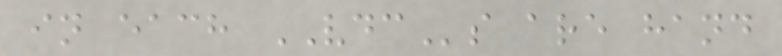in each VDCs are hand
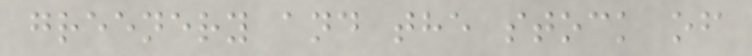greenery and the stock of
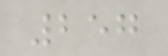257
